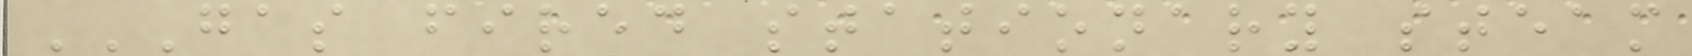GAS FIRED STATIONARY STEAM
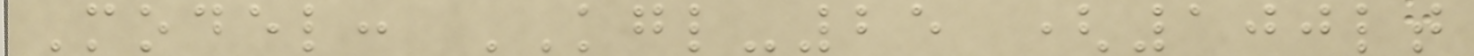Model: KGL-25 (100lt
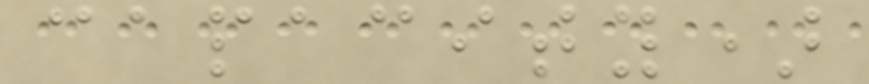capacity)
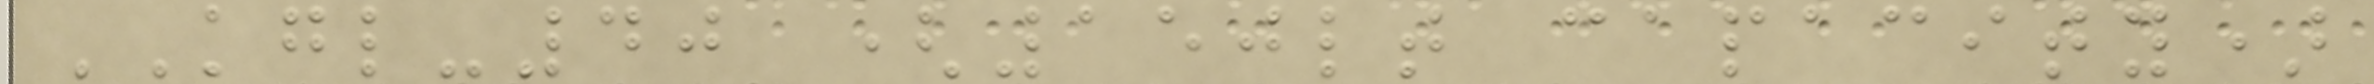KGL-40 (150lt capacity)
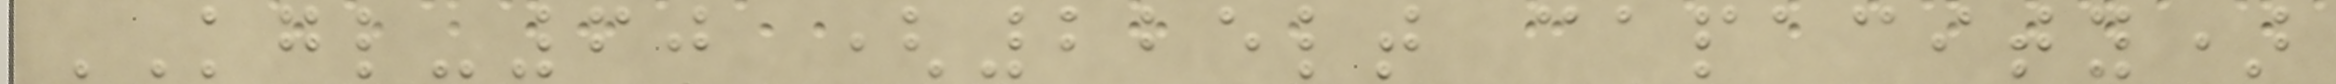KGL-60 (225lt capacity)
